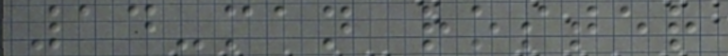14-man roster
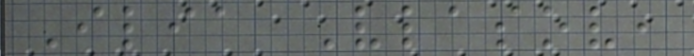Ilia Vlasov,
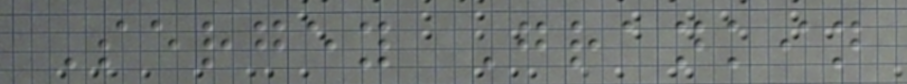Sergey Grankin
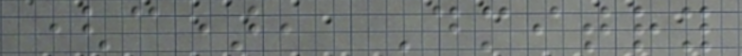(c), Dmitry
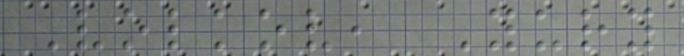Volkov, Yury
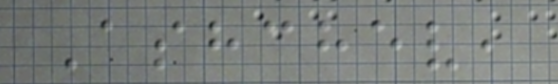Ashchev,
